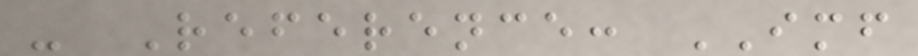- Reference: IMF
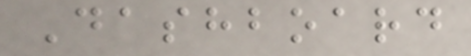Dashboard
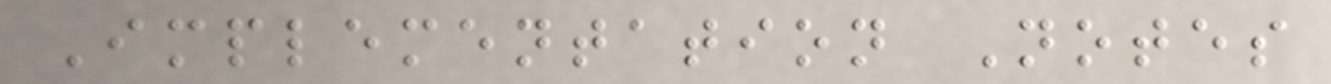Implementation Notes
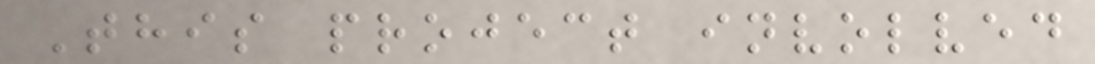This project involved
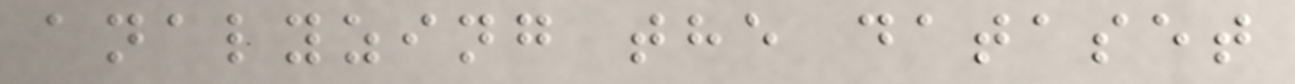analyzing the dataset
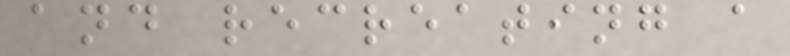and recreating a
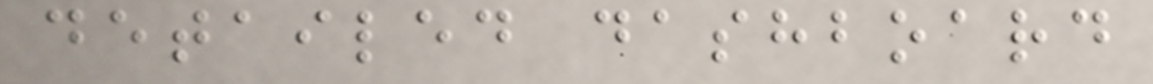detailed dashboard
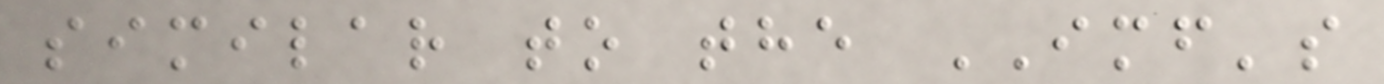similar to the IMF's
